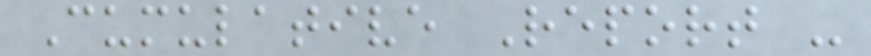Cumulative Report -
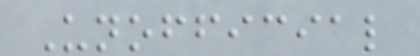Unofficial
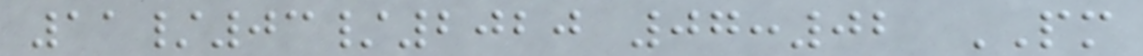11/03/2020 07:02 PM
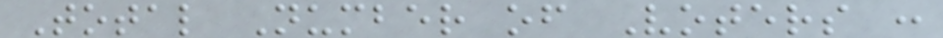Total Number of Voters :
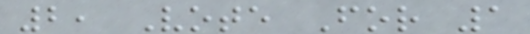2, Vote For 1
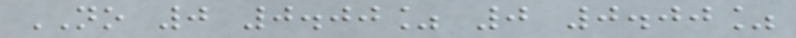NO 0 0.00% 0 0.00%
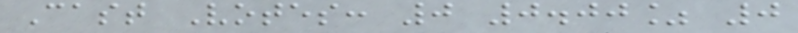Cast Votes: 0 0.00% 0
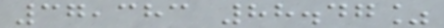37,383 88.47%
